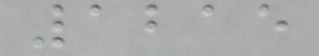1215
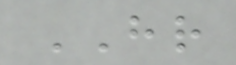HR
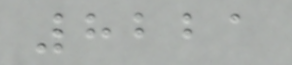8221
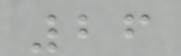26
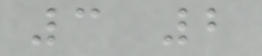3 2
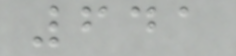641
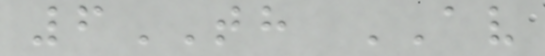6TH AV
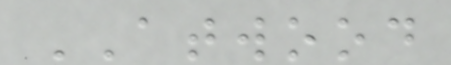ATWOOD
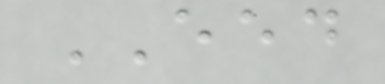EED
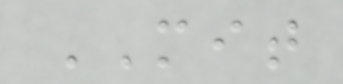MIT
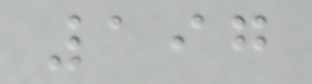197
